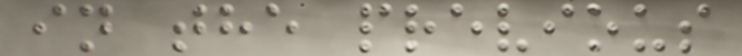in the previous
